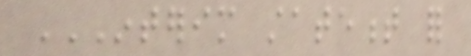INTERIM STATEMENT FOR
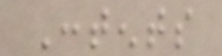Contents
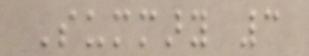Summary 3
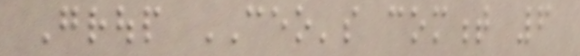Group CEO's comment 6
